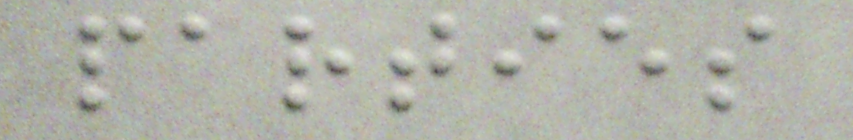parties
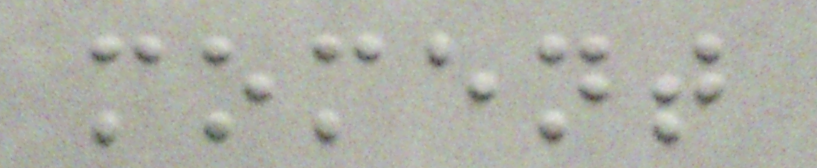moment
